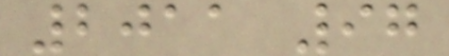2011 97
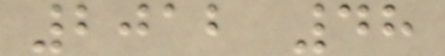2012 48
